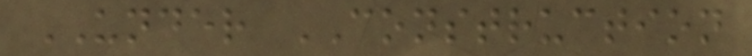UNDER CONSTRUCTION
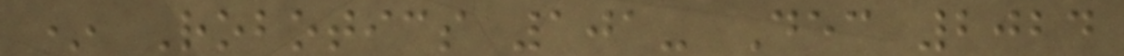* Robotics 101- Dec 2024
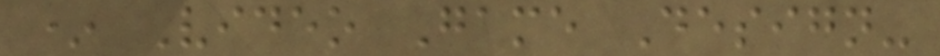* Video Game Design-
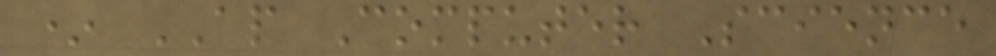* AP Computer Science
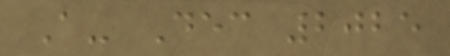A- Dec 2025
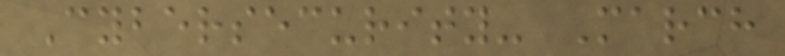Cybersecurity- March
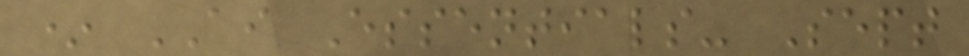* AI Essentials- Sept
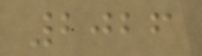2026
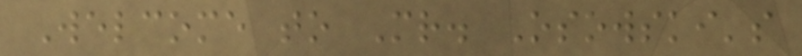Welcome to Mr. Osowski's
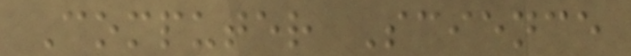Computer Science
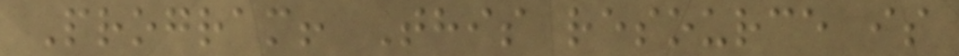Program! This resource is
